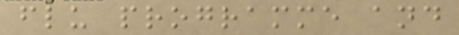flu programme and
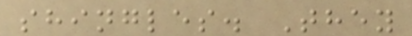shingles. They
